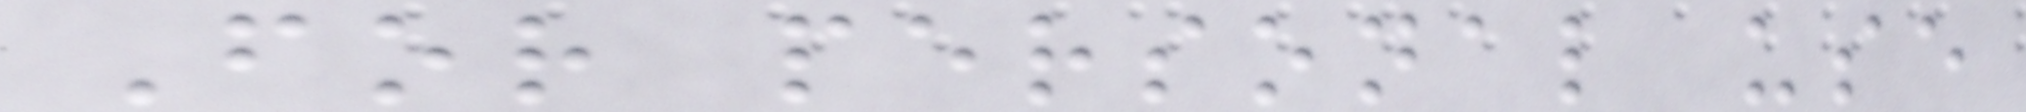For personal use
